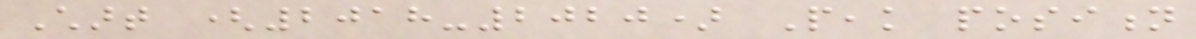Chart (2018-2020) Peak position
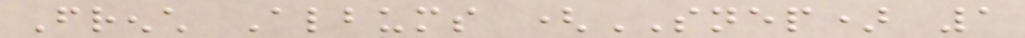French Albums (SNEP) 1
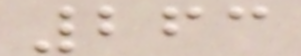263
